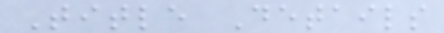Title Details
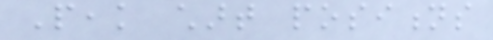Peak chart positions
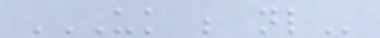UK BE NL
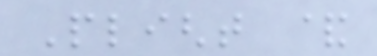Plight &
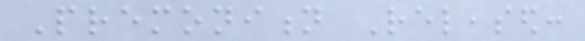Premonition Released:
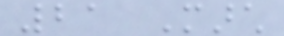21 March
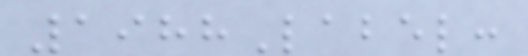1988Label:
